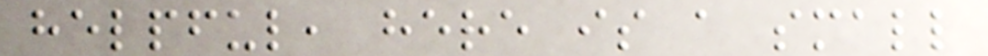helpful, here is a small
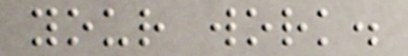your work.
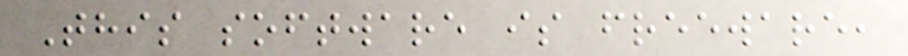This software is freeware,
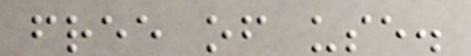free of use.
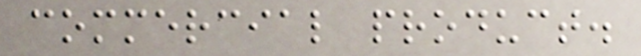commercial product.
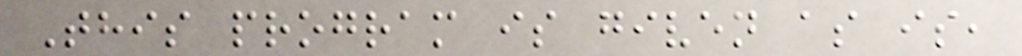This program is given as is,
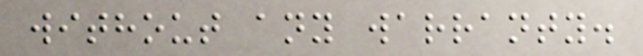without any warranty.
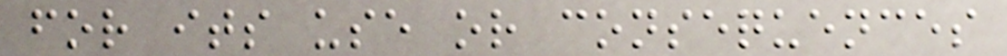for its use or consequences
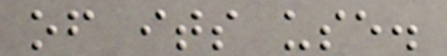of its use.
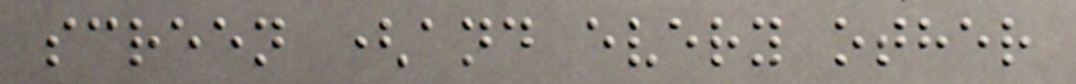screen (and every other
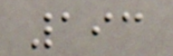193
